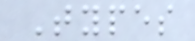Types
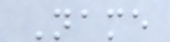Name
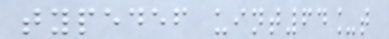typedef uint64_t
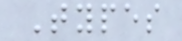Types
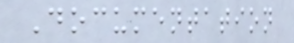Documentation
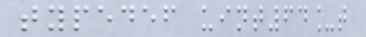typedef uint64_t
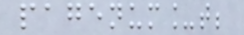pagenum_t;
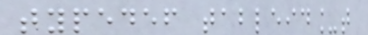typedef tableid_t
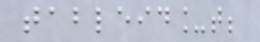tableid_t;
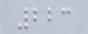223
